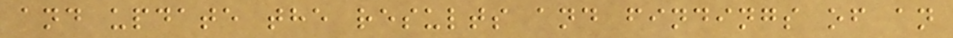and update the results and findings of an
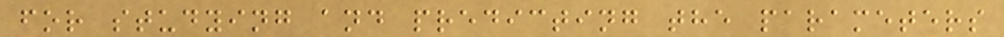for studying and predicting the parameters
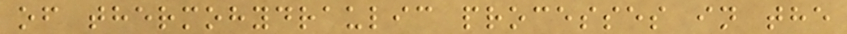of thermohydraulic processes in the
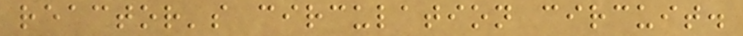reactor's circulation circuit.
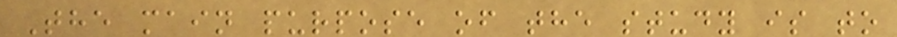The main purpose of the study is to
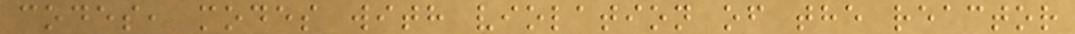codes, modes with violation of the reactor
